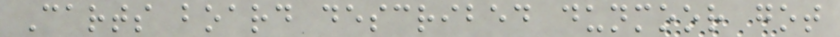Carts board described dunmoor got
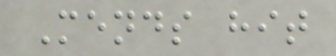Mends hit
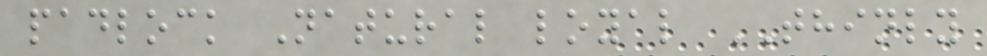padlock Natural loyal THINLY
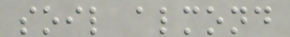soil almond
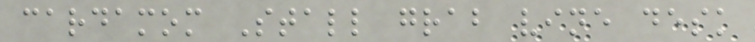cardamom Stall grab vine desk
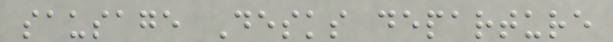sausage Desks departure
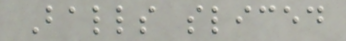Balls sliced
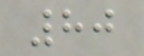80
